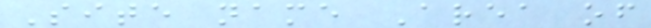Site name Area of
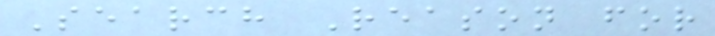Search Reason for
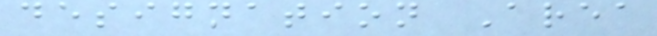designation Area
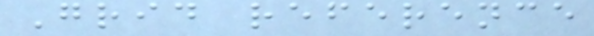Grid reference
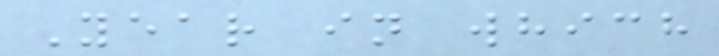Year in which
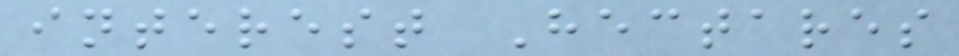interest Hectares
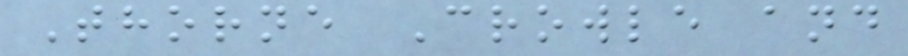Thorne Crowle and
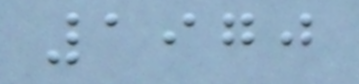1970
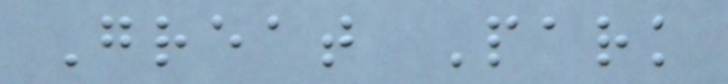Great Park
